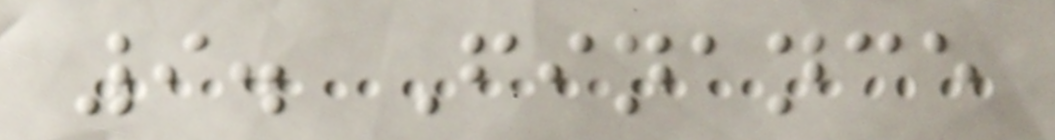9. Finance
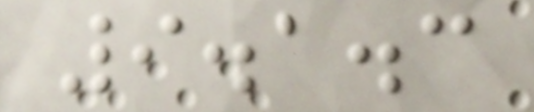9.1.3
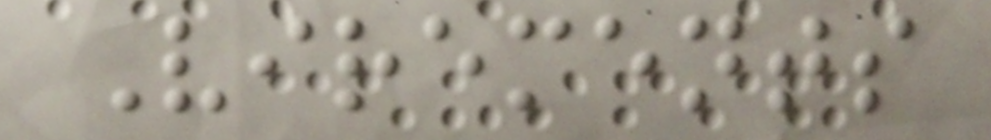Virements
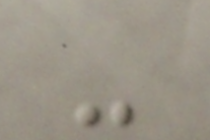-
